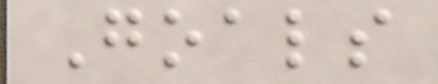Goals
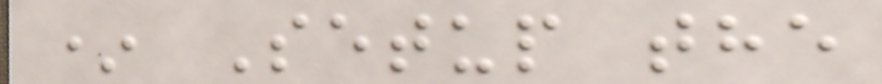* Setup the
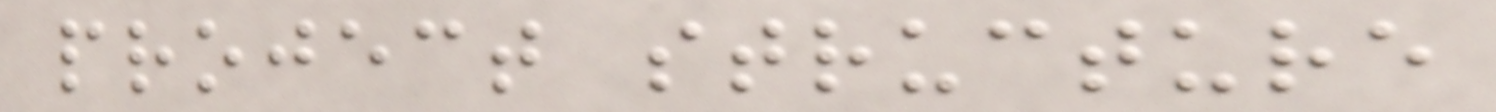project structure
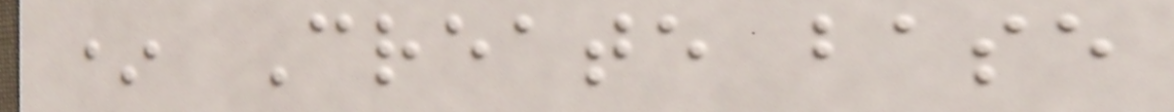* Create base
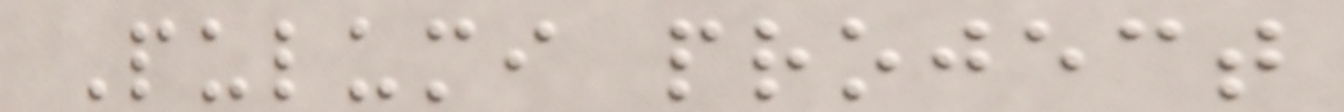Pulumi project
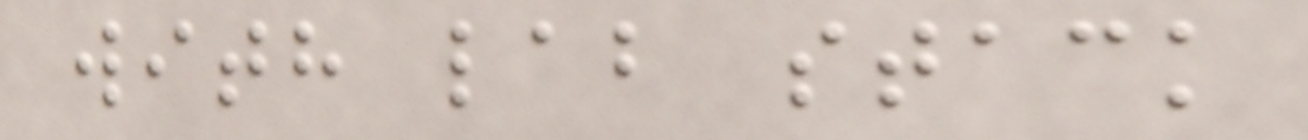with lab stack
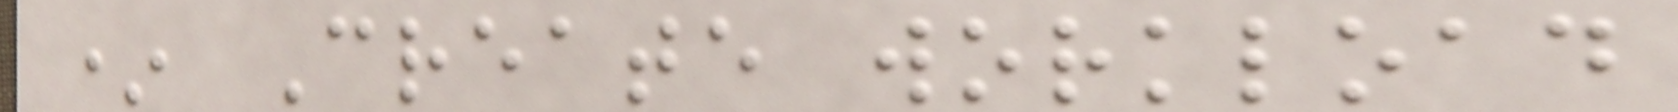* Create workload
